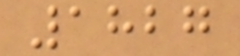1827
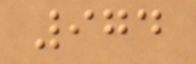974
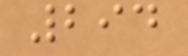294
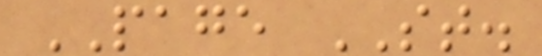PAGE ST.
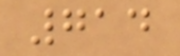714
